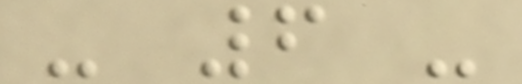- 6 -
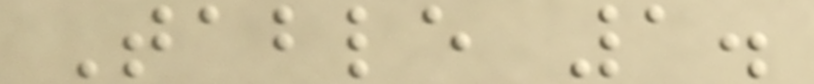Table 1.
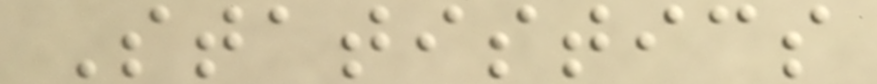Statistics
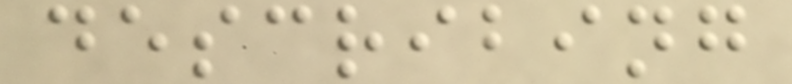describing
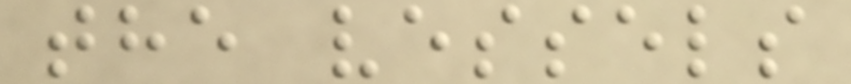the vessels
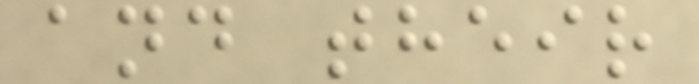and their
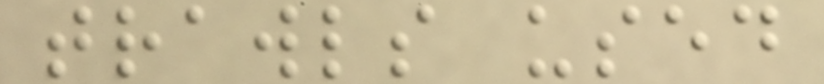trawls used
